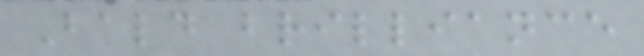Bald brilliance
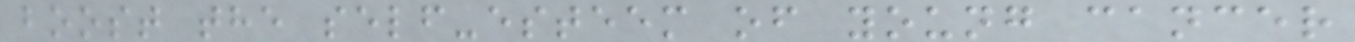boost the self-esteem of young cancer
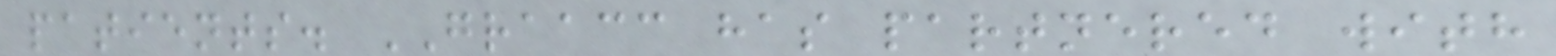patients. GRAACC has partnered with
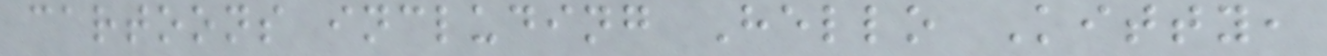cartoons including Hello Kitty,
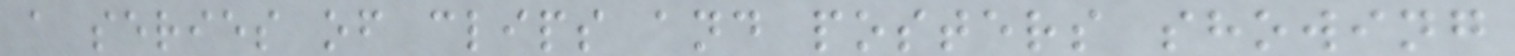a series of clips and posters showing
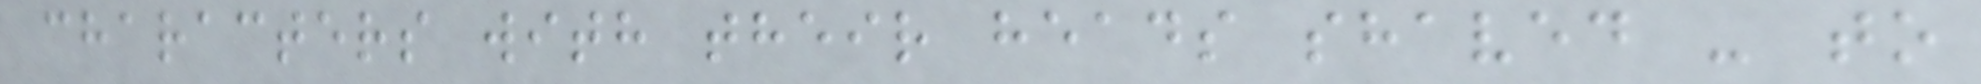characters with their heads shaved - to
